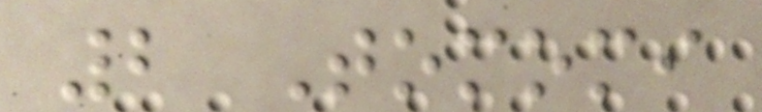2 Tomomi
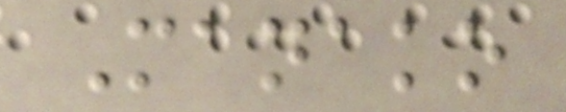Manako
